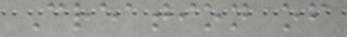Creation of
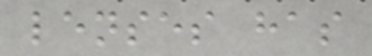lenses has
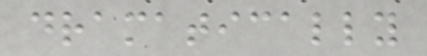dramatically
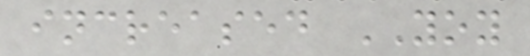increased YOY
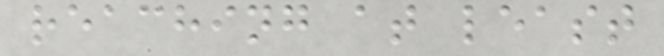reaching at least
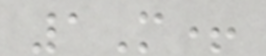1M+
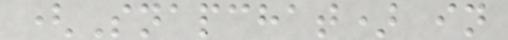(Snapchat) in
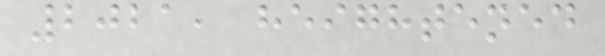2021, heightened
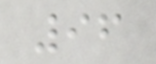96
